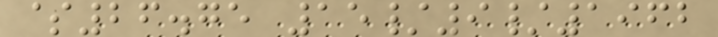$26.75 15/9/1962
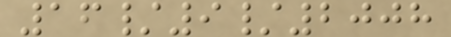16/9/2008
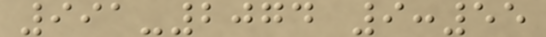991-2074 9:55
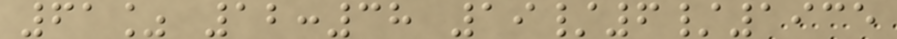61% 12:38 19/6/1935
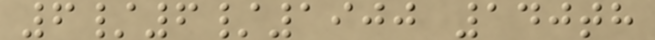6/6/1900 140th
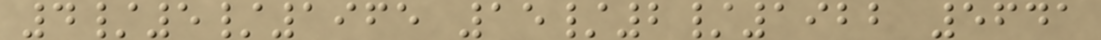4/5/1965 15/2/1922 5641
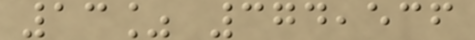13% 374,536
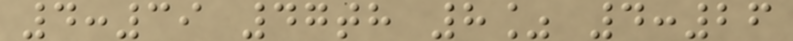4:39 47th 8% 4:26
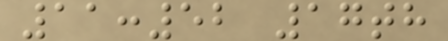11:52 17th
